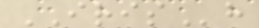IRISh
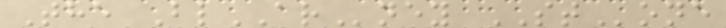The BlARney STone
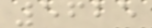5625
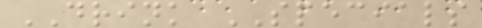DRINK SPECIALS
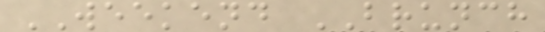WEEKEND BRUNCH
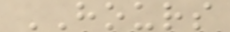HOURS
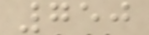750
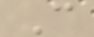C
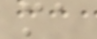ma
